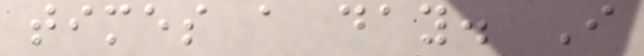times a day. I
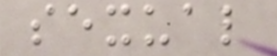sexual
